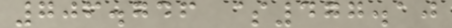706.746 $477.10
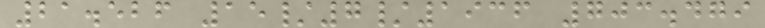21.526 15/7/1936 703.479
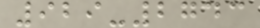929-2743
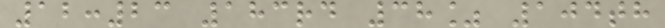12:23 183rd 38% 104th
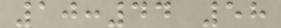10:44 58
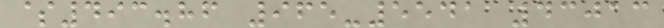$493.86 965-5541 43013
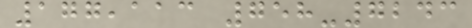177,113 758-7243
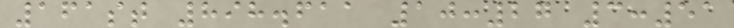161st 898.611 10:27 3:51
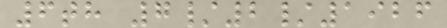6th 7/2/1926
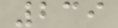239
